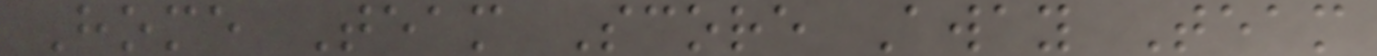Home Team Score Away Team
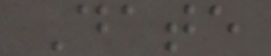Date
